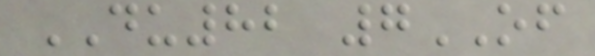DU82 7OF
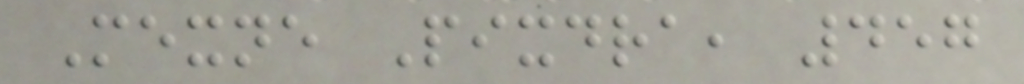Mexne Pixdra, 457
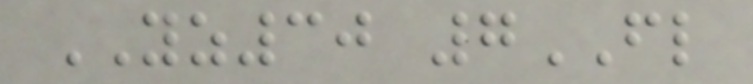YZ30 7FL
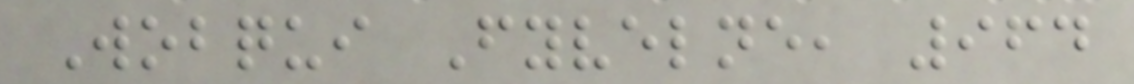Wobqui Fyvelne, 964
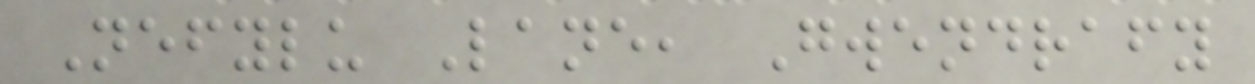Nefylu Lane, Gwendrafy
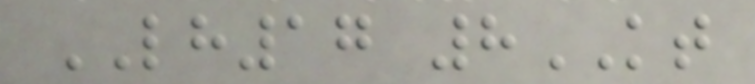LH17 8KT
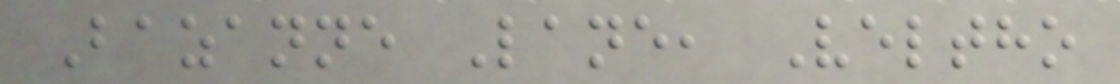Bazanne Lane, Veltho
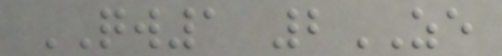QW1 2ZE
